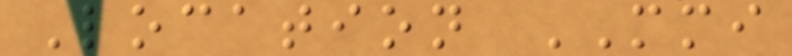Location MMI
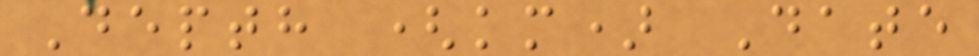Depth (km) Date
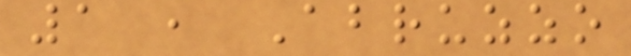1 , Abruzzo
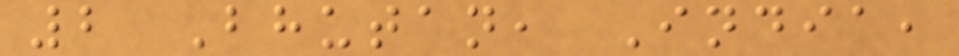2 Bhutan, India,
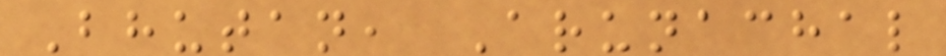Bhutan, Arunachal
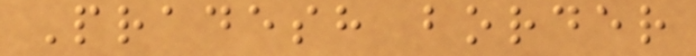Pradesh border
